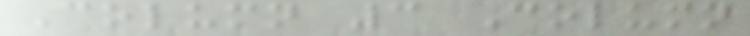Column 3 Column
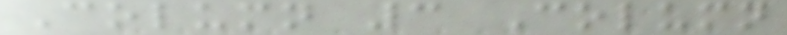Column 3 Column
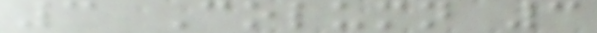3 Column 3
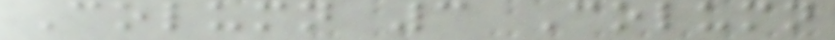Column 3 Column
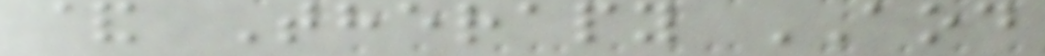& Therapy AOD
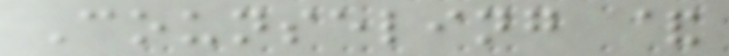Counseling &
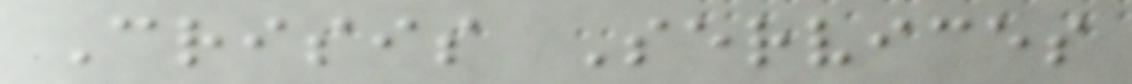Crisis Services
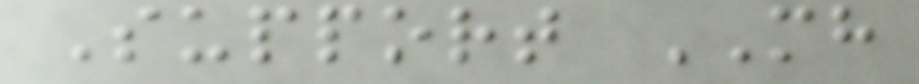Support MH
